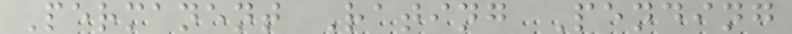Permanent Rating Pending
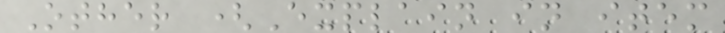Other (Explain in item
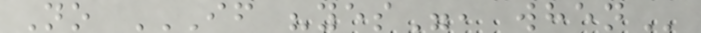No IF "YES", WHEN
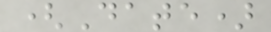(Date)
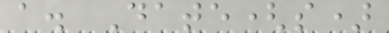a. Date(s)
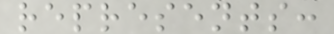represents:
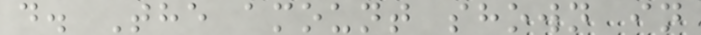d. The amount shown in
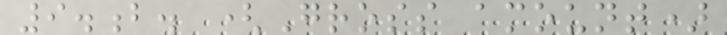9.b. (Gross amount)
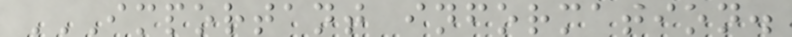IMPORTANT INFORMATION.
